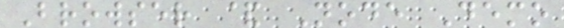Browser & Node Demo
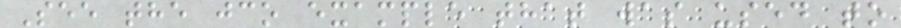See the jco example that was used to
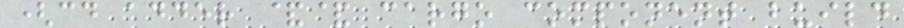(cd adder && cargo component build
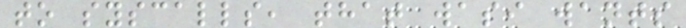to syscalls, that wasi wants
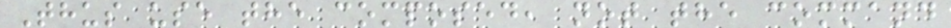Thus use the composed, not the command
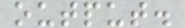output.
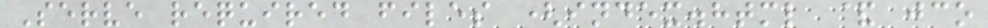Serve required files (index.html & jco
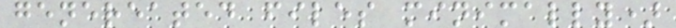genereated files minimally)
